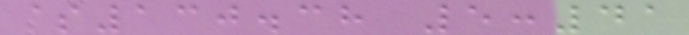$130.38 5:41
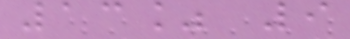13% 9
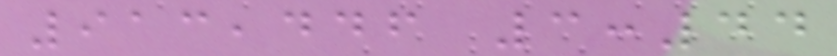913,446 3:44
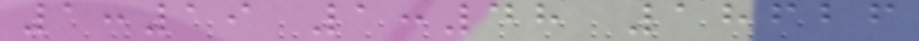1:19 1:48 18626
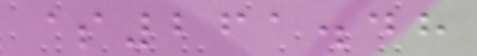$261.48
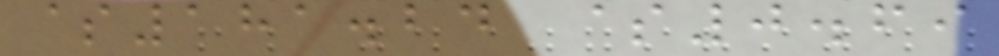$181.24 $0.69
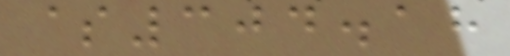$304.18
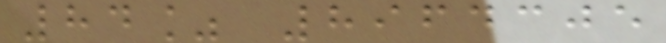84% 8964305
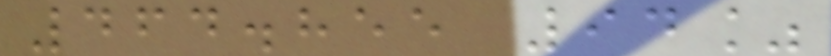464.855 94%
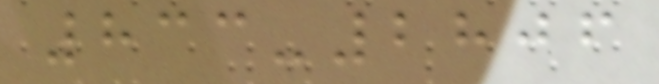833-2806
